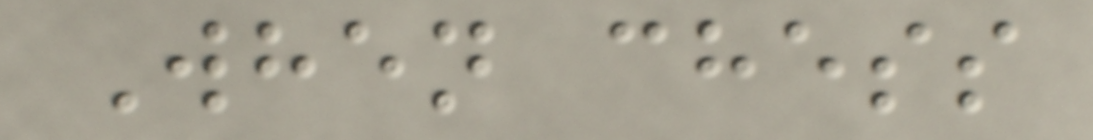When chess
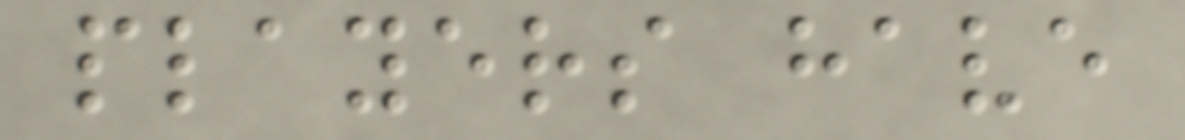players have
